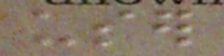user
